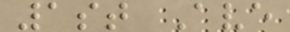1st Ave
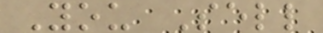You Sell
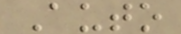Auto
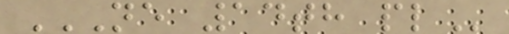NE 14TH PL
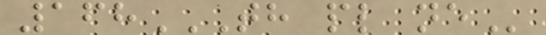168TH PL NE
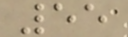55
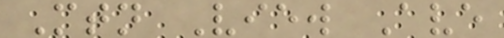Mtn View Ave
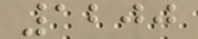1200
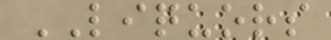LIQUORS
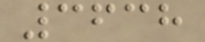3638
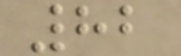82
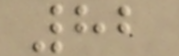82
